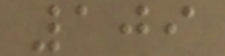109
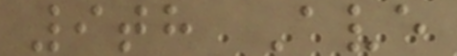9th Ave
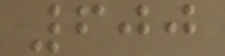600
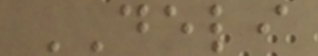DELI
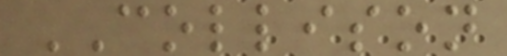COLLISON
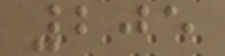205
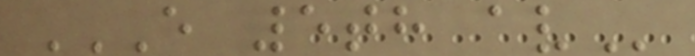E 5TH AV
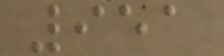951
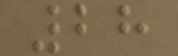28
